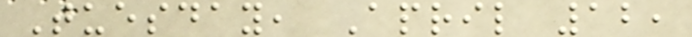Tuesday, April 12,
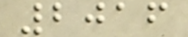2016
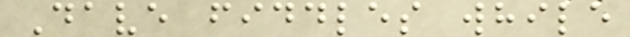Dave fiddles while
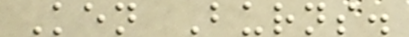Ken Burns.
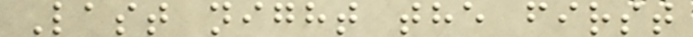Last night the first
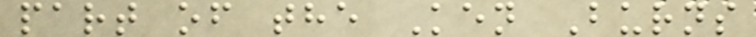part of the Ken Burns
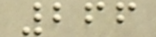266
